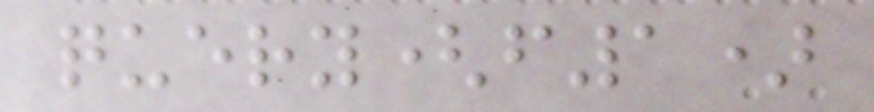query(f1)
